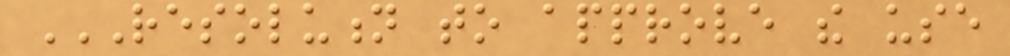RESOLUTION TO APPROVE THE USE
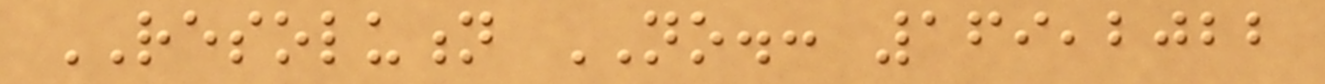RESOLUTION NO.: 169,2022
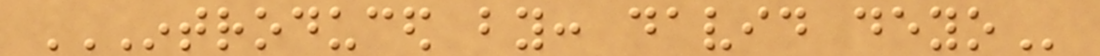INTRODUCED BY: DAVID DEYO
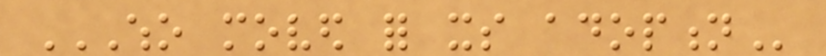WHO MOVED FOR ITS ADOPTION
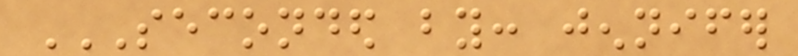SECONDED BY: JENNIFER
